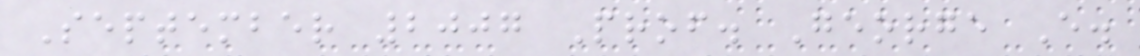September 2007 Prof. George E.
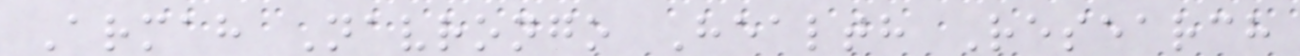Armah Navrongo Health Research
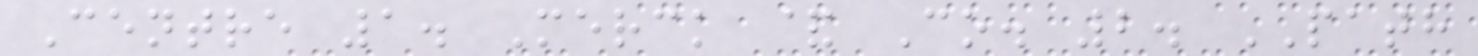Centre 1. Merck & Co. 2. PATH
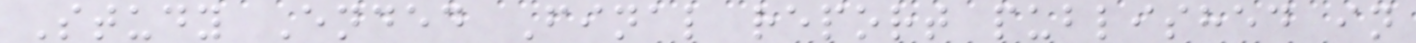Study Ended Final report published in
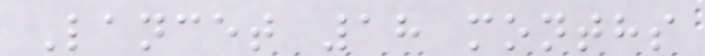Lancet 18 months
